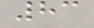83
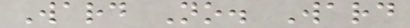Ward No. Ward
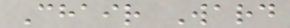Chair Ward
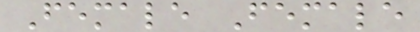Female Female
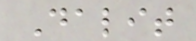Dalit
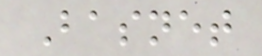Basnet
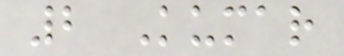2 Kumar
